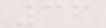36
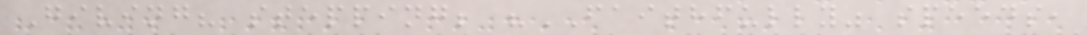Giving? stepping; "FAITHFULLY" speeds,
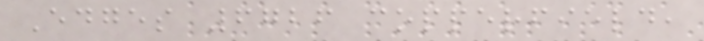Edges 6726 copperfield,
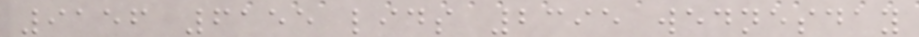9156 6155 lids 2395 wednesday
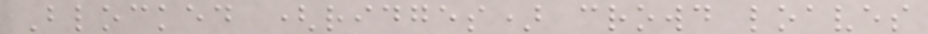Blocked (ridges) crowd loaves
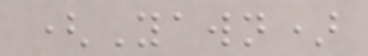(Yawn)
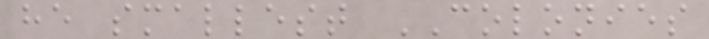he smallest COLONIES
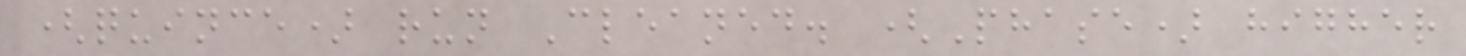(quince) run Cleaned. (Phase) higher
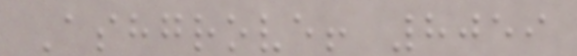Ashgrove! 8059
